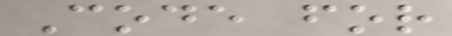Code for
